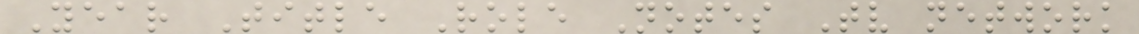Year Title Role Notes Tv network
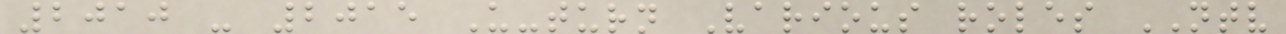2010 - 2015 U-turn Various roles NTV
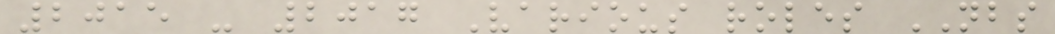2015 - 2017 Various roles NBS
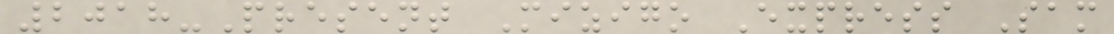2018-Present Mizigo Express Sam
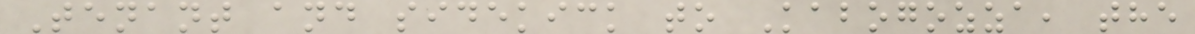Tenant and sidekick to Kabogozza, the
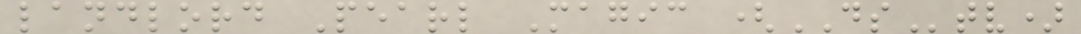landlord Pearl Magic (DStv)
